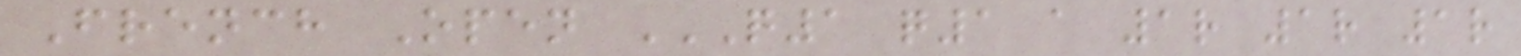French Open Q1 Q1 A 1R 1R 1R
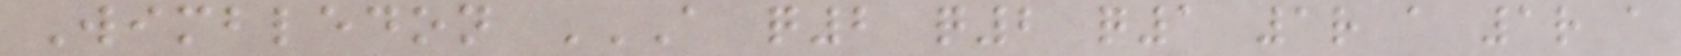Wimbledon A Q2 Q2 Q1 1R A 1R A
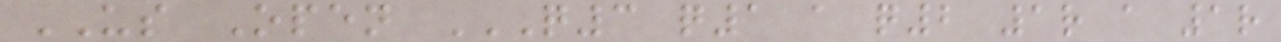US Open Q3 Q1 A Q2 1R A 1R
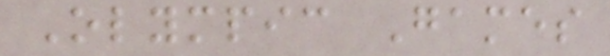Olympic Games
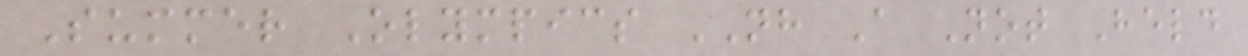Summer Olympics NH A Not Held
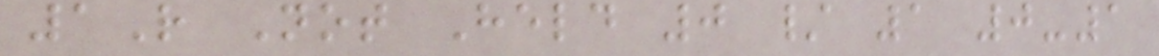1R Not Held 0 / 1 0-1
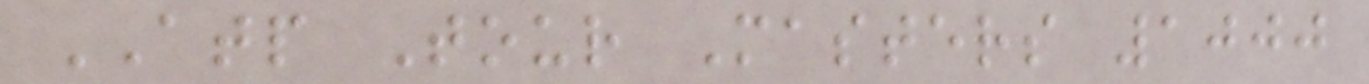ATP Tour Masters 1000
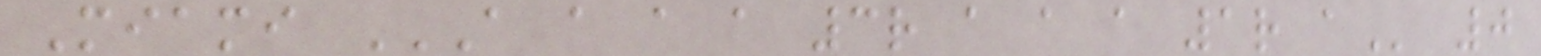Miami A A A A 3R A A A 1R A 0
